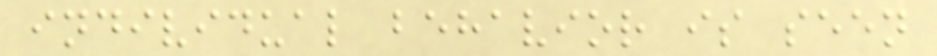individual behavior is seen
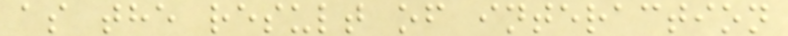as the result of interaction
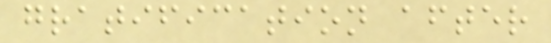gratification after
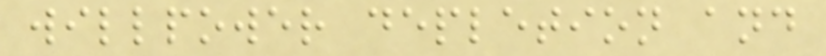willpower depletion and
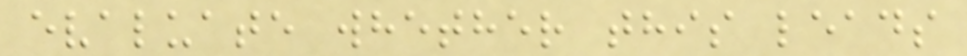evaluate whether this leads
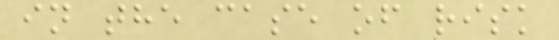in the case of risk
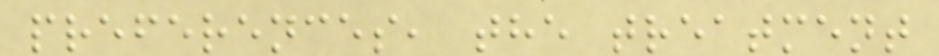preferences, the treatment
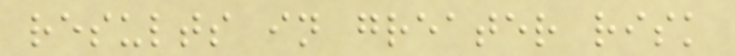results in greater risk
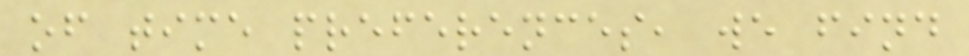of time preferences, we find
